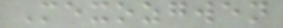Mexozgwen
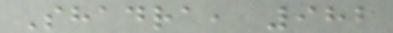Shadra, 982
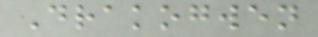Drakogwen
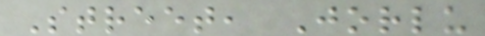Street, Jorlu
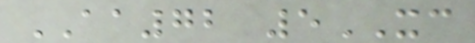AA72 5XC
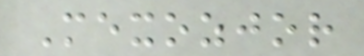Mexozjor
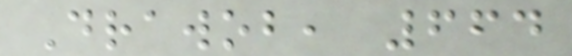Drawob, 664
